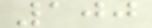100
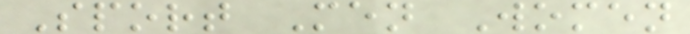Sport Men Women
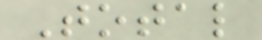Total
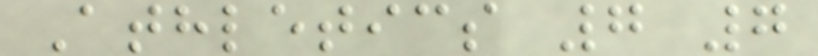Athletics 7 7
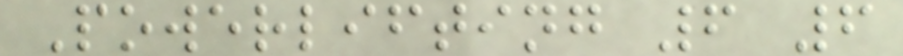Powerlifting 6 6
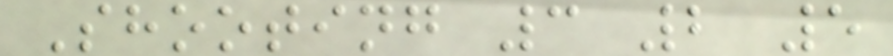Shooting 3 2 5
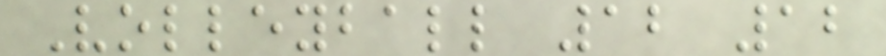Volleyball 12 12
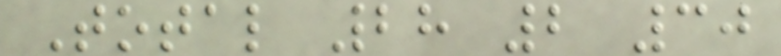Total 28 2 30
